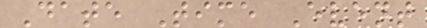Date Time Event
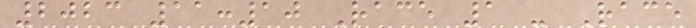2023 11:10 Race 1 - Race
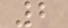2
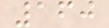160
